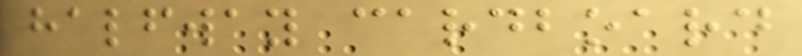halfway cardboard
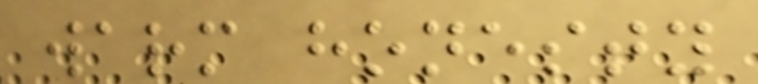warm honesty
